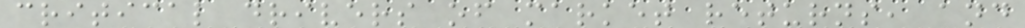critical drivers of market returns, and
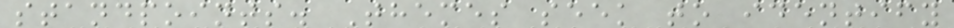standpoints. Themes seek to identify
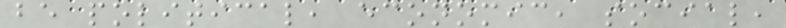be political, economic, social,
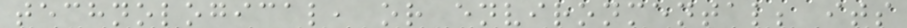technological, or environmental; its
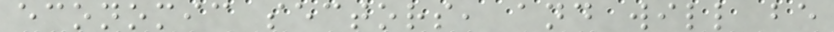economic sectors, and will be
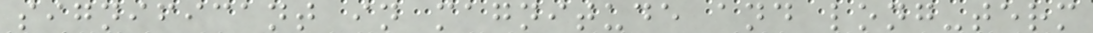significant in magnitude and long-term
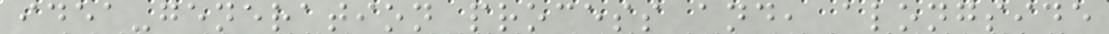idea-generation process and, alongside
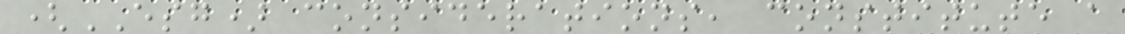(ESG) considerations, constitute a
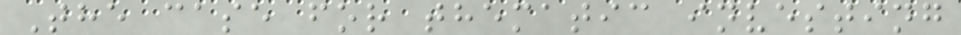The case for thematic investing
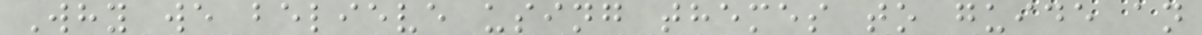Why we believe using themes to guide an
